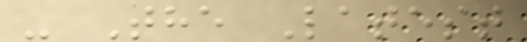- The Latest
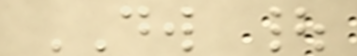DW |
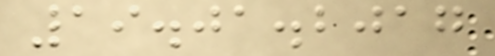19.01.2017
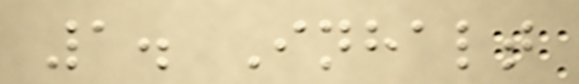1. Inhalt
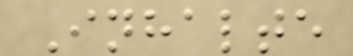Inhalte
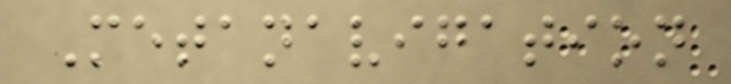Metanavigation
